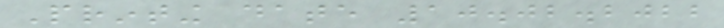Printing date 10.02.2022
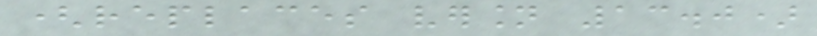(replaces version 13.0)
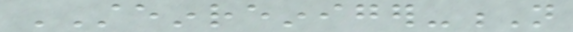STEINREINIGER-N
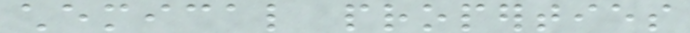chemical properties
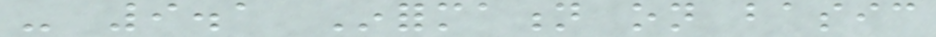- 9.1 Information on basic
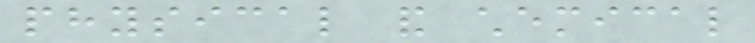physical and chemical
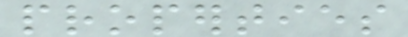properties
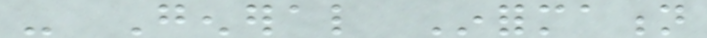- General Information
